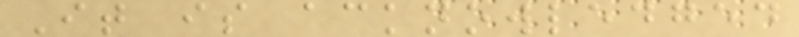It is acknowledged
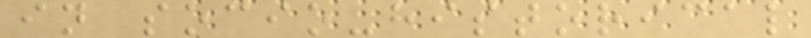in socio-historical
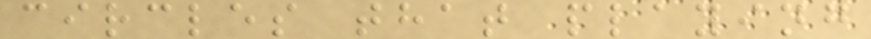circles that playing
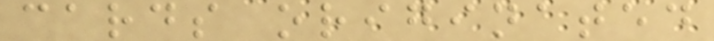cards originated
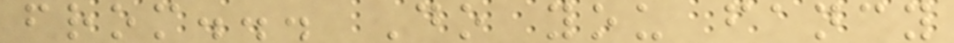from... Do you fancy
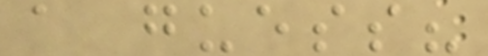a guess?
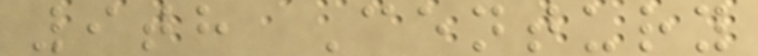9th Century
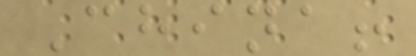China!
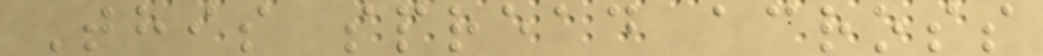This spread across
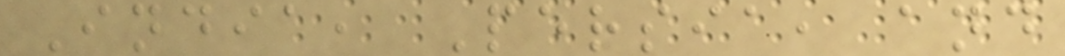India, Persia, and
